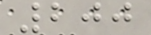200
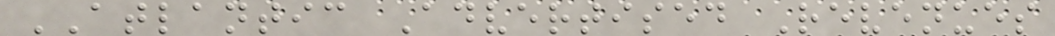ATLANTIC Advertised Revenues
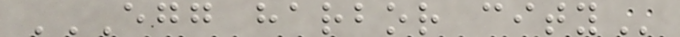EGG HARBOR CITY
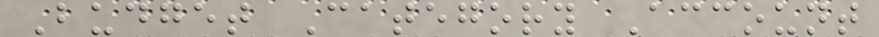Budget Category Account
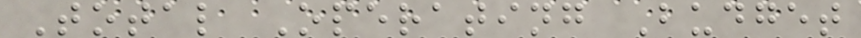Total Operating Budget
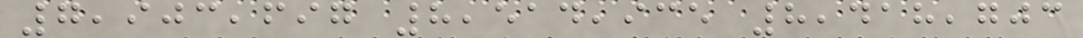7,903,697 8,514,935 8,418,703
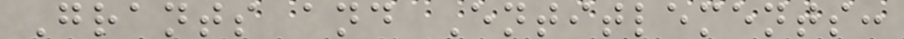Grants and Entitlements:
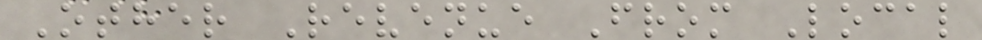Other Revenue From Local
